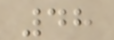48
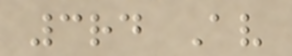3rd Av
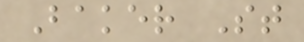Baker St
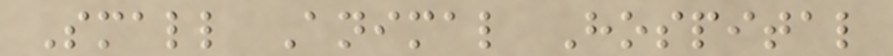Small Animal Hospital
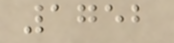1752
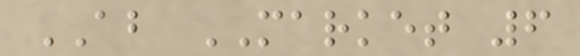AB MARKET 6
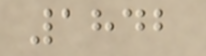1842
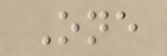One
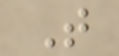T
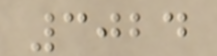3024
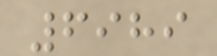6989
